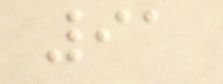91
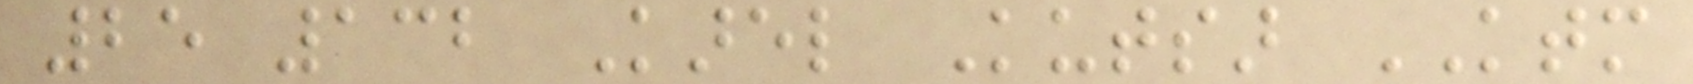25 132 Karel Kutsar KTM
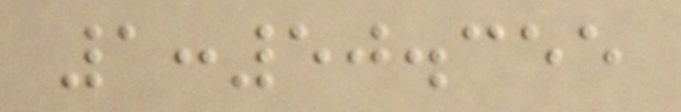1:50.355
